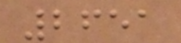2651
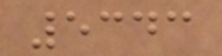5343
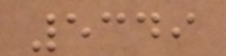5349
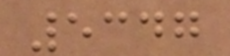5347
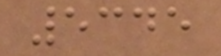5345
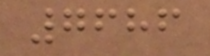7686
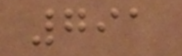791
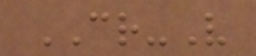CR-V
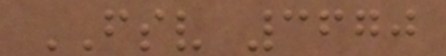FSV 3670
